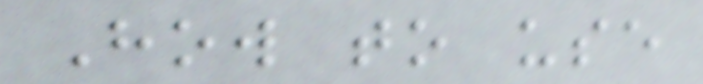How to use
